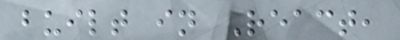built in React,
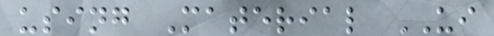using Material UI
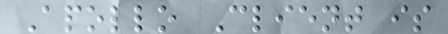Apollo Client is
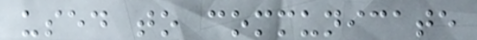used to communicate
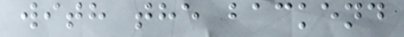with the backend
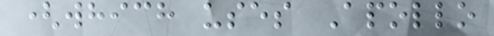(which uses Apollo
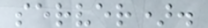server).
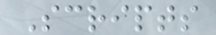Scripts
